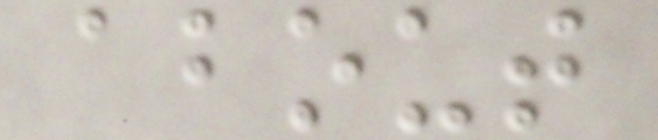about
